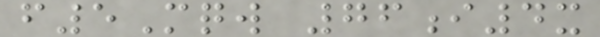f5Mqw 76i4x
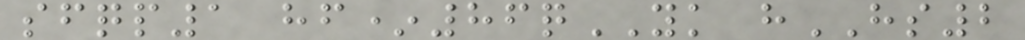sfqp1 hf*86qYK hHS2
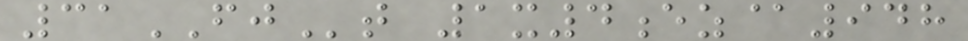31FJt 1x4ez@948
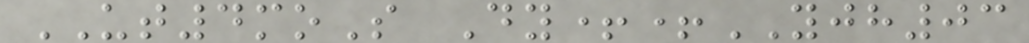UT4moS Dy++YJH03
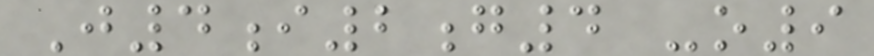J4i2g4 -o9
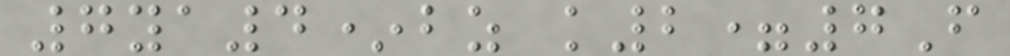7ya4*bz k2=7F
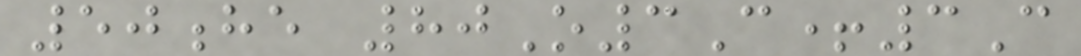50he 80O3C+3C
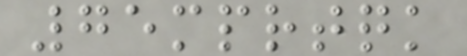75mprtqk
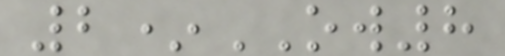2*OW8
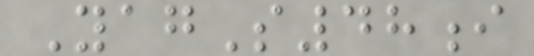YagS48i
